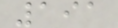191
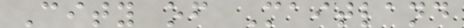City of Maitland
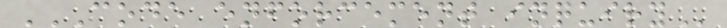CODE ENFORCEMENT INQUIRY
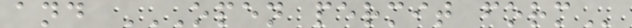and OPEN PERMIT FORM
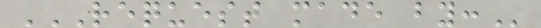REQUEST MADE BY:
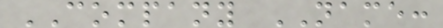COMPANY NAME:
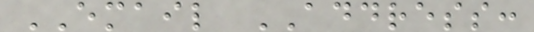EMAIL ADDRESS:
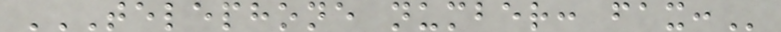TELEPHONE NUMBER: FAX:
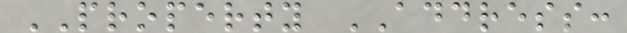PROPERTY ADDRESS:
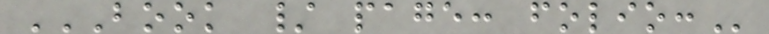BOOK / PAGE: FOLIO:
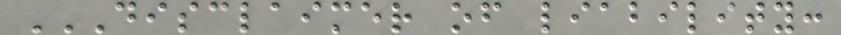DISCLAIMER OF LIABILITY:
